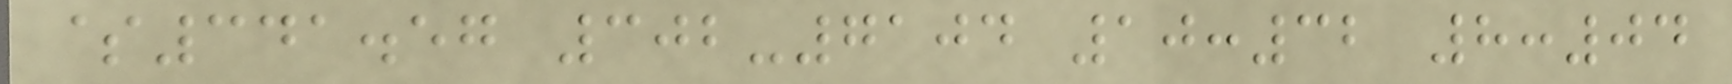$341.57 302-7104 10:32 8:04
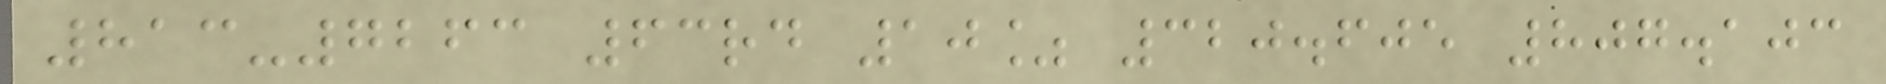813-7263 63rd 10% 320.605 807.103
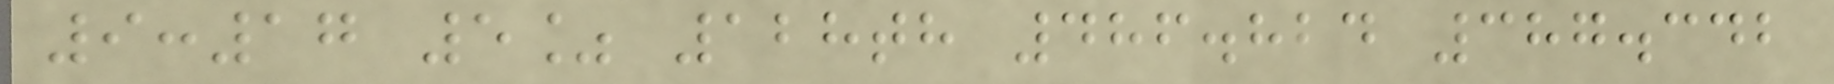9:17 5% 128th 486.824 387.342
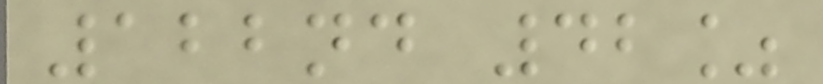122nd 42%
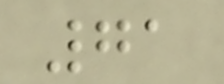71
